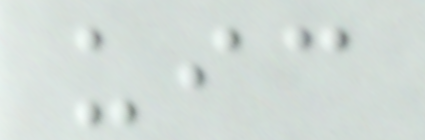uic
